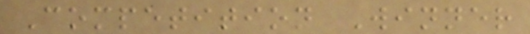Competition Winner
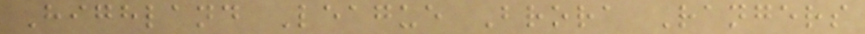Highland League Brora Rangers
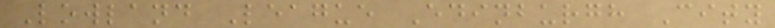Lowland League Edinburgh City
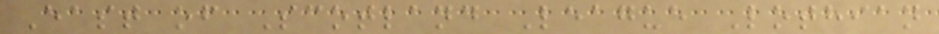East of Scotland League Lothian
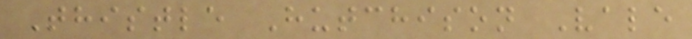Thistle Hutchison Vale
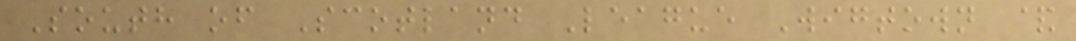South of Scotland League Wigtown &
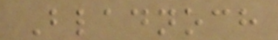Bladnoch
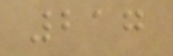217
